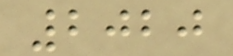2020
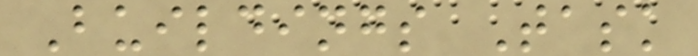Buildings Task
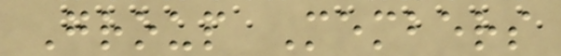Group Members
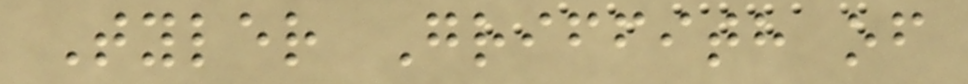Tyler Griffith of
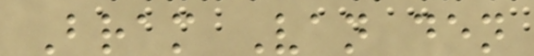Bram Van den
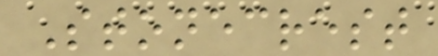Stonecrest
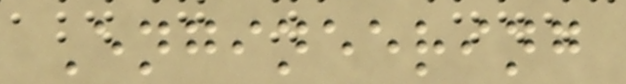Engineering
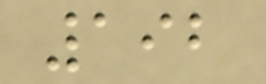192
